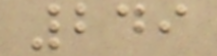249
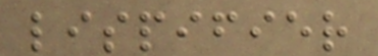lispifier
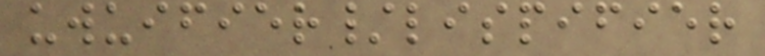uwuifier/lispifier
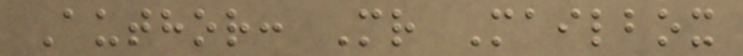Author: Mr Mailbox
